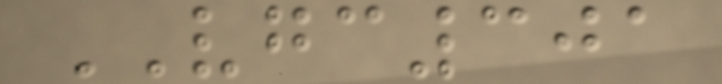VGC301
